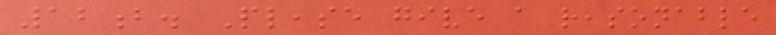12b. Please give a reasonable
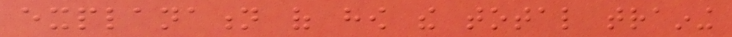explanation of how the total training
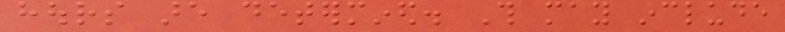hours are determined. This may include
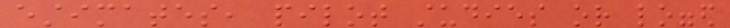estimates, pilot studies or logged
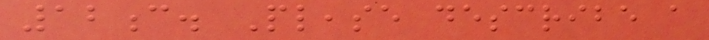12c. Please describe a
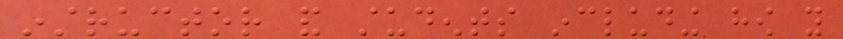instructor and students including how you
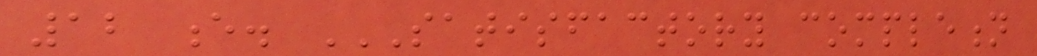12 e. SATISFACTORY COMPLETION
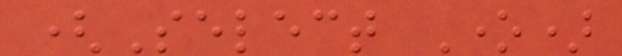(Select One)
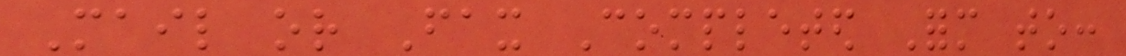Mail or Fax Completed Form to:
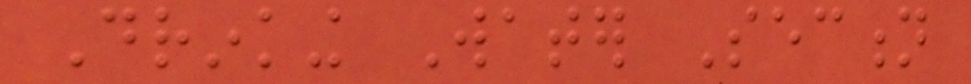Drinking Water Section
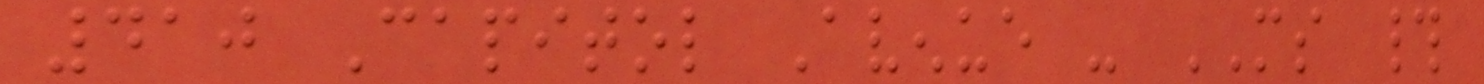410 Capitol Avenue - MS #
